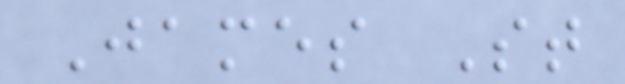James St
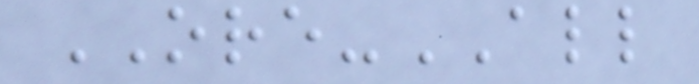ORE-ALL
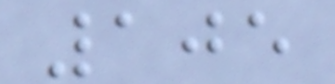105
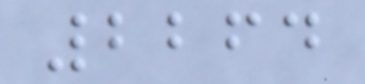2264
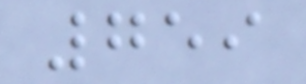759
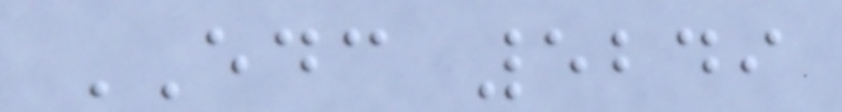EDC 5249
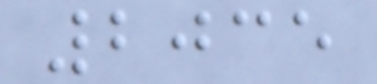2035
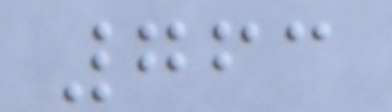763
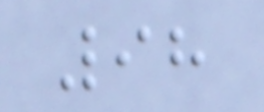98
